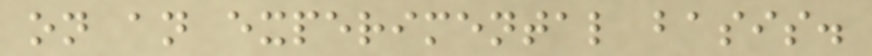on an experimental basis.
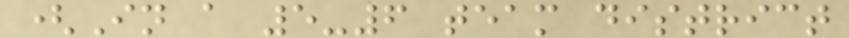(In a 5-6 team district
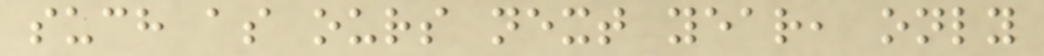such as ours next year, only
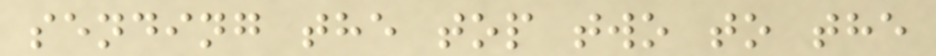sending the top two to the
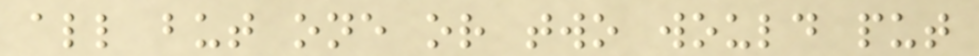all but one or two would put
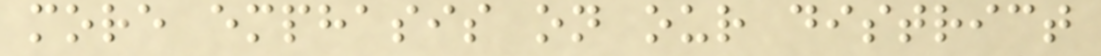more emphasis on our district
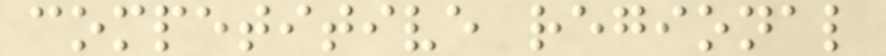competitive regional
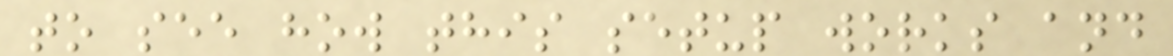to see how this setup works and
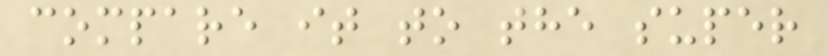compare it to the super
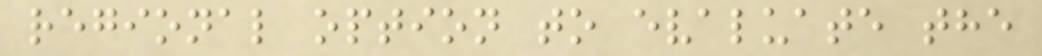regional option to evaluate the
